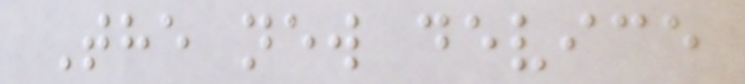The new device
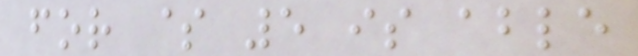for $ 5 is able
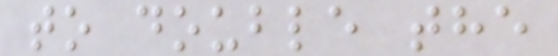to double the
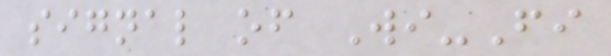signal of Wi-Fi
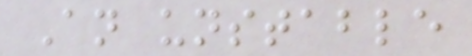An unstable
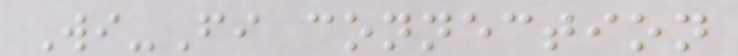Wi-Fi connection
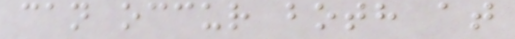can occur both at
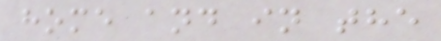home and in the
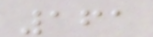161
